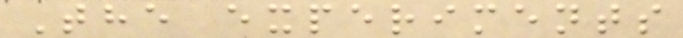The experiments
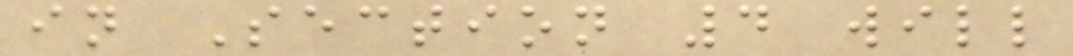in Section 4 will
